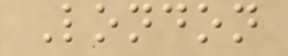London
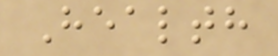Health
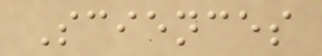Sciences
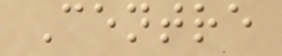Centre
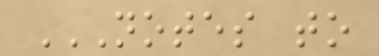NOTES TO
